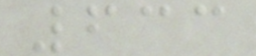633
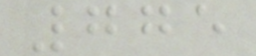775
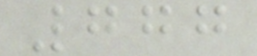777
